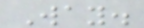Way.
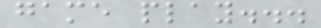game play...
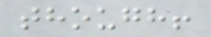though!
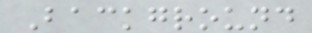Background
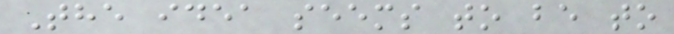The idea seems to be to
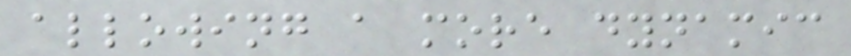allowing a more dynamic
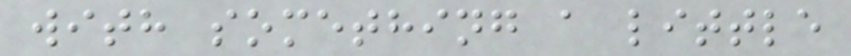with something a little
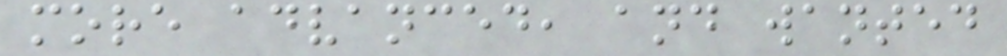more advanced, and wanted
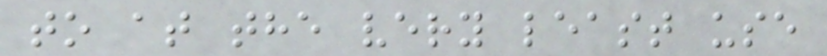to at the very least use
